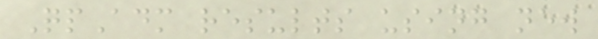QpAdm results using new
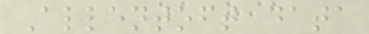Allentoft data
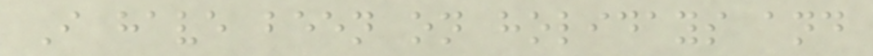I have been on holidays and
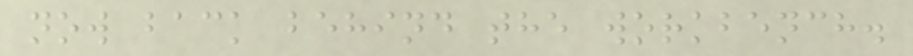now back behind the workbench.
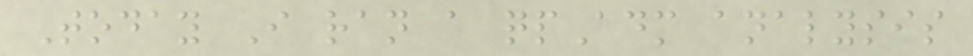Today I ran a qpAdm analysis
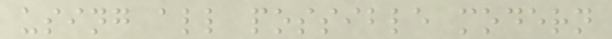using all possible modern
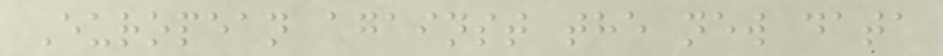European against the new data
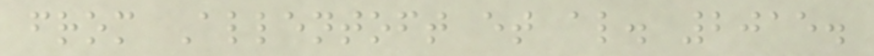from Allentoft et al. 2015.
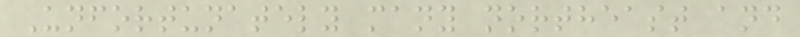Unfortunately many northeast and
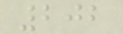202
